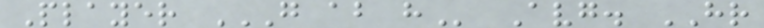Player G AB H Avg. HR
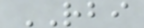RBI
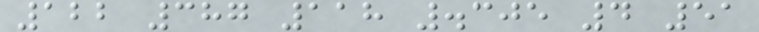122 387 118 .305 4 51
